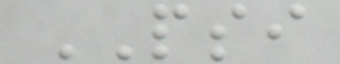PSI
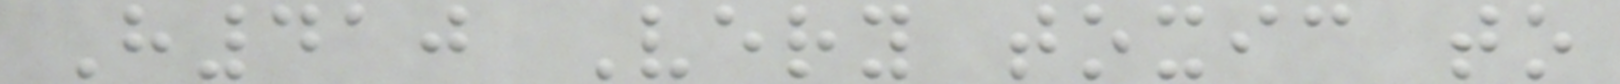H410 Very toxic to
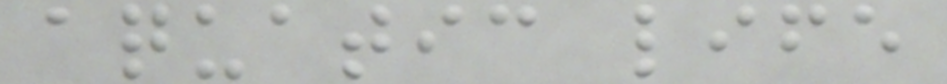aquatic life
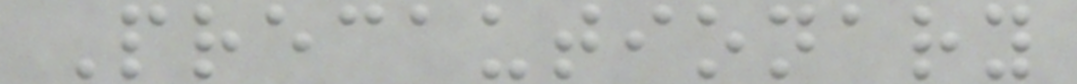Precautionary
